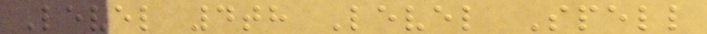Level 4th Level Spell
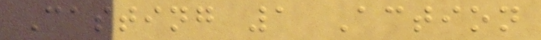Casting 1 Action
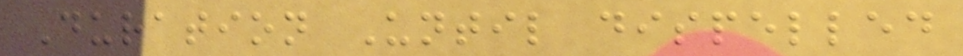Duration Until dispelled
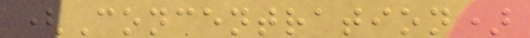(Concentration)
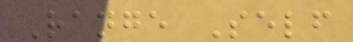Range Self
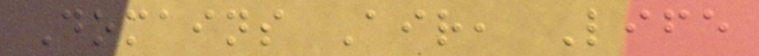Domains Air, Life
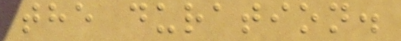the duration.
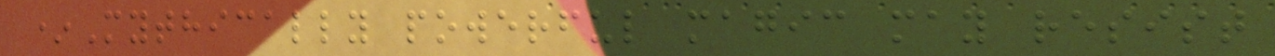*Mythically powerful magic may resist
